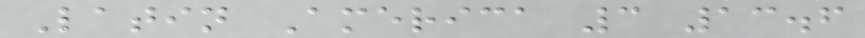Latin America 3 13.6
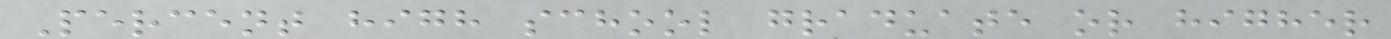Percent high school graduate or higher
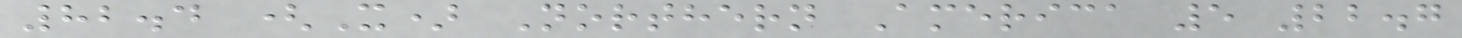82.4 (X) Northern America 5 22.7
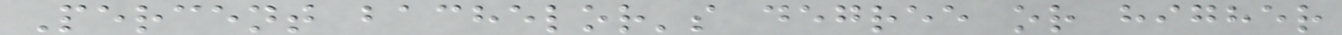Percent bachelor's degree or higher
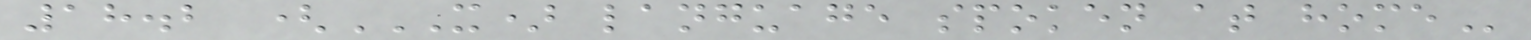18.2 (X) LANGUAGE SPOKEN AT HOME
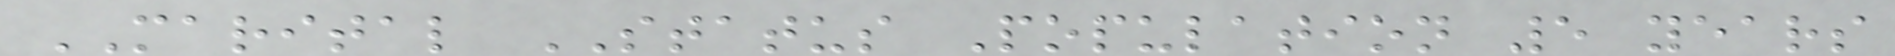MARITAL STATUS Population 5 years
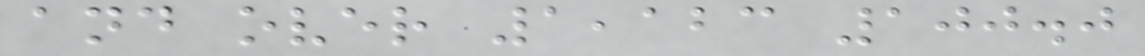and over 1,123 100.0
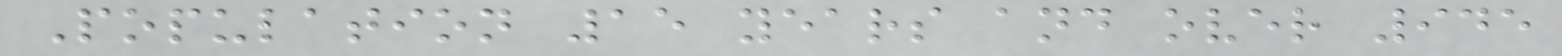Population 15 years and over 945
